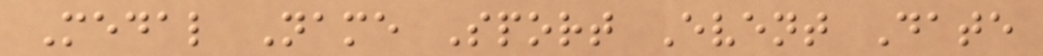Medal Name Sport Event Date
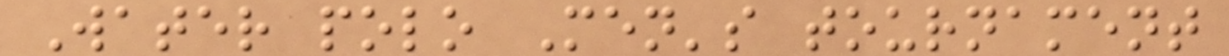Water polo Men's tournament
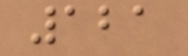121
